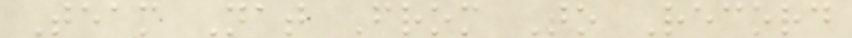Team Nat From To Record
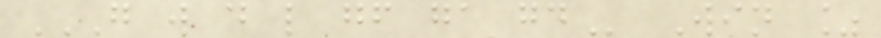G W D L GF GA GD Win %
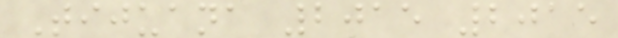Tijuana 2015 2015
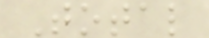Total
